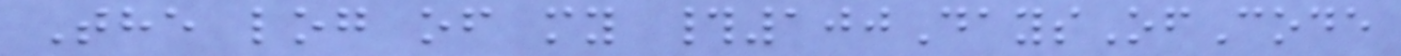The log of my #100DaysOfCode
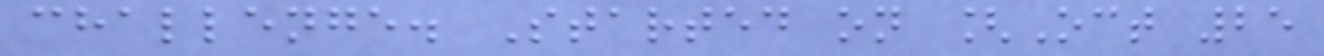challenge. Started on [Oct 25
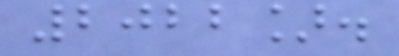2022].
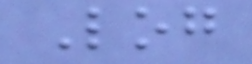Log
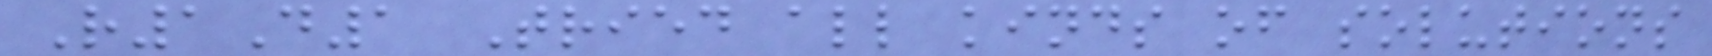R1D1 Tried all kinds of solutions
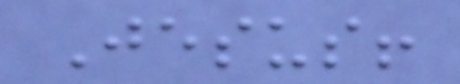Jesus!
